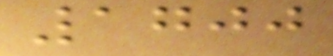1700
